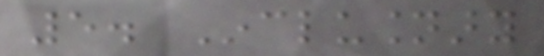5. Inclusionary
